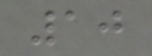10
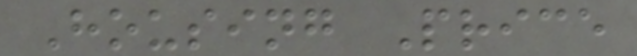Housing Price
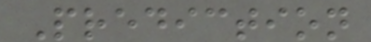Prediction
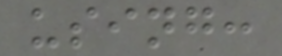using:
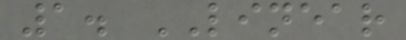1. LINEAR
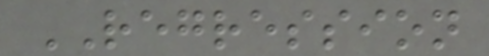REGRESSION
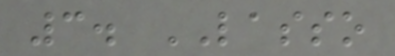3. LASSO
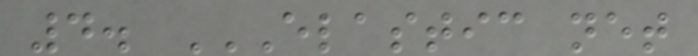4. ELASTIC NET
